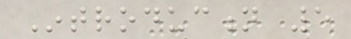Introduction 5
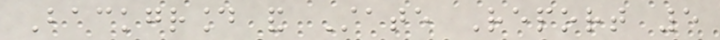Background and State Report 5
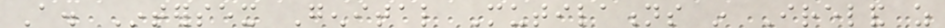A. Intersex Genital Mutilations in Ireland as
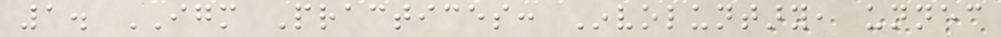1. IGM Practices: Involuntary, unnecessary
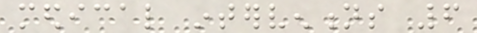medical interventions 6
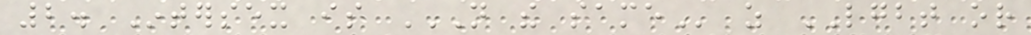2. Intersex is NOT THE SAME as LGBT or
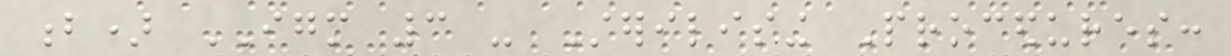b) IGM 3 - Sterilising Procedures:
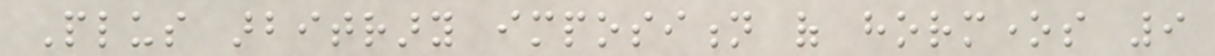Plus arbitrary imposition of hormones 9
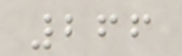266
